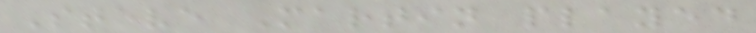Steve Martin played
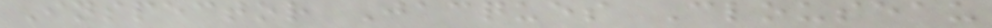Inspector Jacques Clouseau
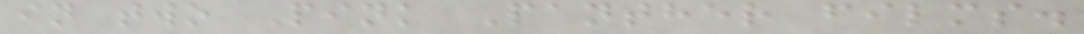in two Pink Panther films.
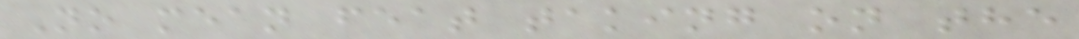No mean feat taking on the
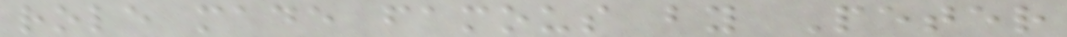role made famous by Peter
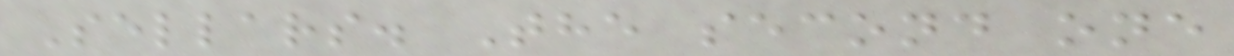Sellars. The second one
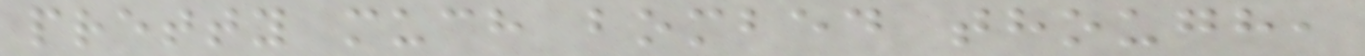pretty much bombed though,
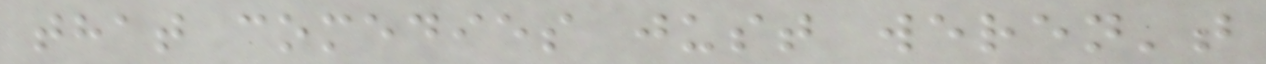that comedies just weren't
